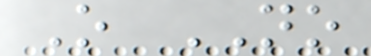O NO
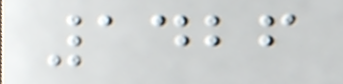1426
